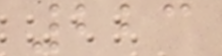223
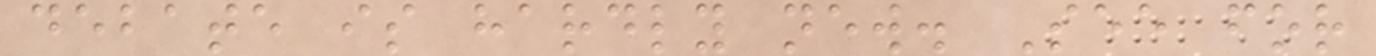debate is hardly new. See for
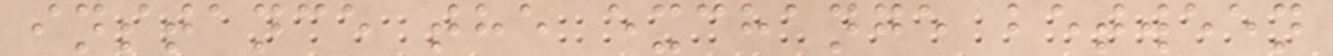instance the exchange between
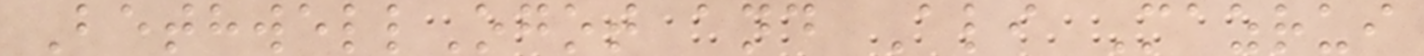BethwellOgot and Ali Mazrui
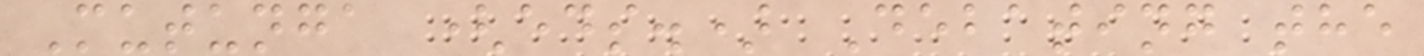Mutunga (eds.) Debating the
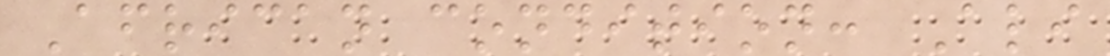African condition: Ali
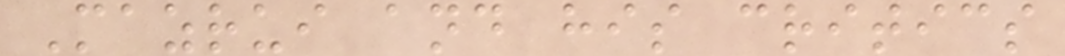Mazrui and his critics
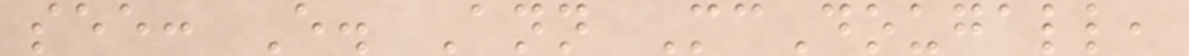see: E. Ann McDougall,
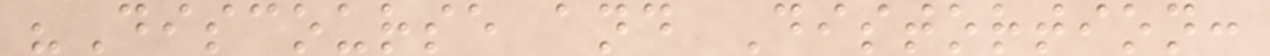"Discourse and Distortion:
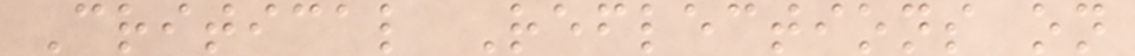Critical Reflections on
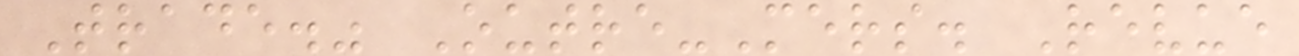Trade." Outre-Mers. Revue
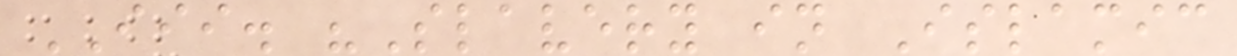III. "Slavery in Islamic
